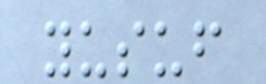yusuf
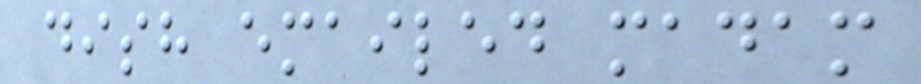dish emailed madam
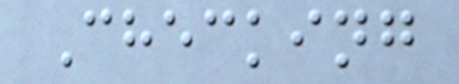Checking
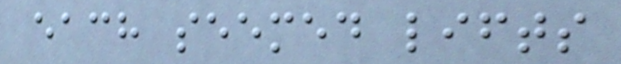each seemed lifts
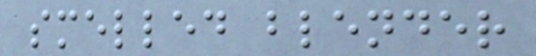smelled blender
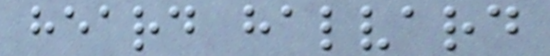heard halvard
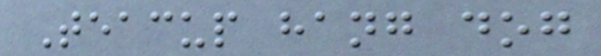Teacup hang dog
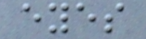eyes
